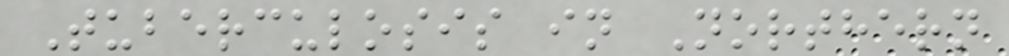Tuberculosis in Northern
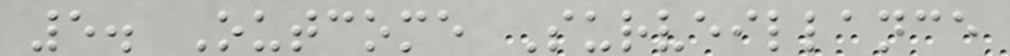5. Outcome Surveillance
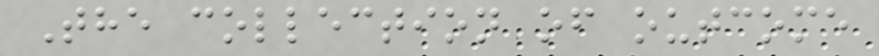The collection of outcome
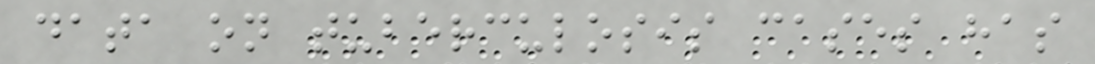data on tuberculosis cases has
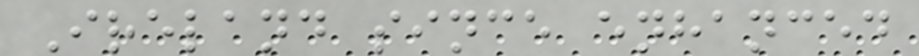Ireland since enhanced
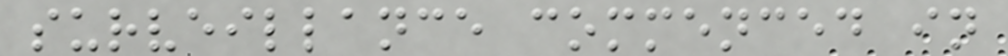surveillance commenced in
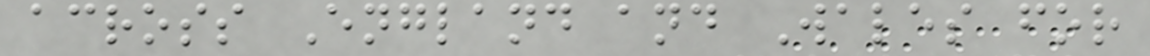across England and Wales for
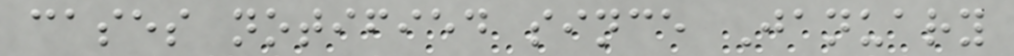cases notified since January
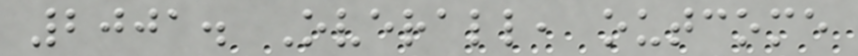2001. Overall, outcome
